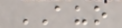AUO
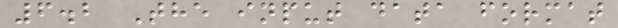6.2 The input data format
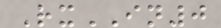RxIN0
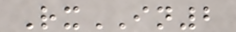RxIN2
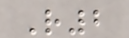R2
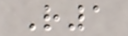R1
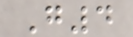G4
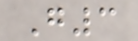G3
